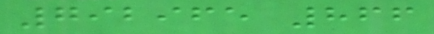792965 866
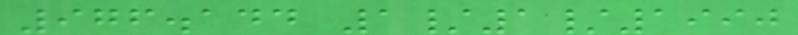976.144 1/1/1990
